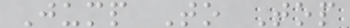Jump To Top
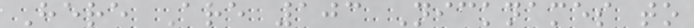Here Are 103 Nicknames to
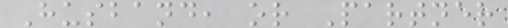Husband, or Partner
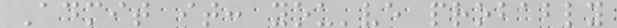Admit it: you've probably
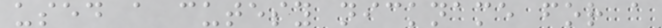used a cutesy nickname for a
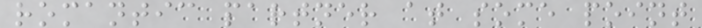romantic partner at some point
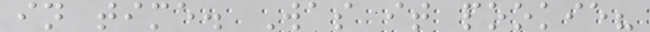in time. Was it pookie?
